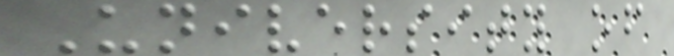University of
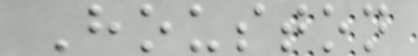Houston
